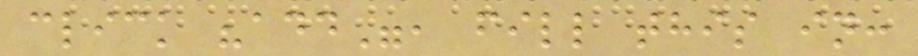click "add", fill this in:
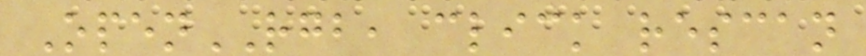OpenRGB, click rescan
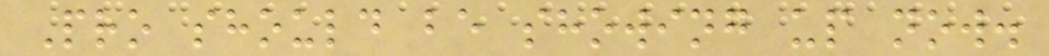Pro should be showing up now.
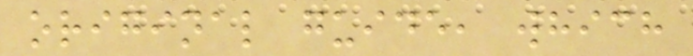original guide, which
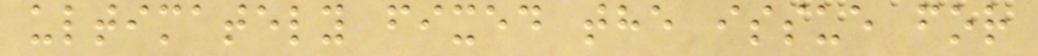ultimately fixed the issue for
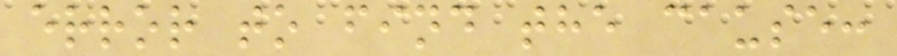error to find the cause:
